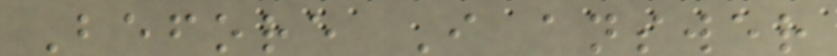Before I answer
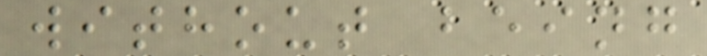without being
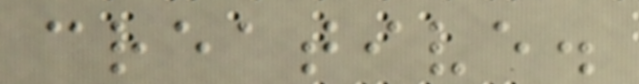creative.
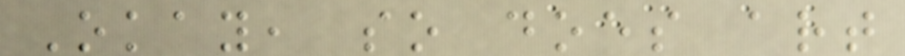Okay, so does art
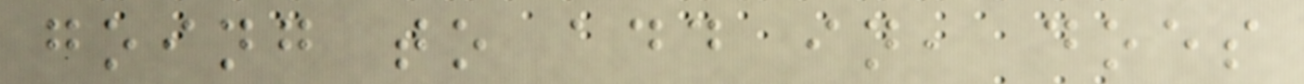going to add in, does
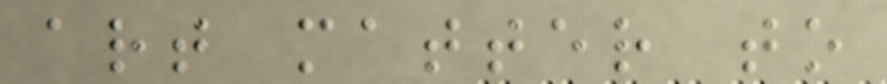art matter to
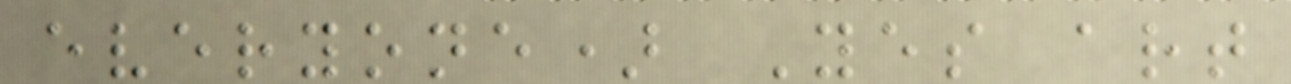everyone) Yes art
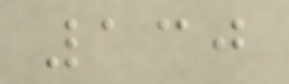130
